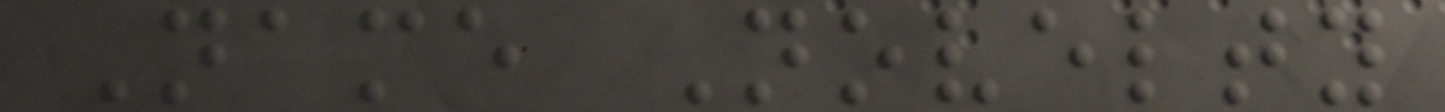Name Novelty
